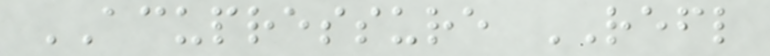ACUPRESSURE REFL
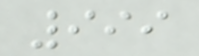999
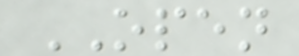OPEN
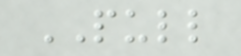PULL
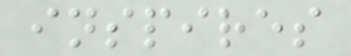inspires
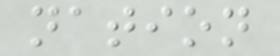nation
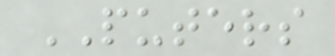PUTERS
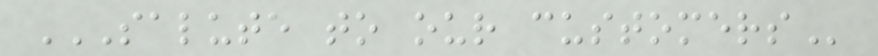SALUTE TO OUR CUSTOMERS
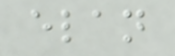elan
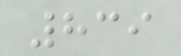839
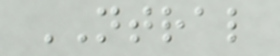NTRAL
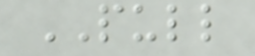PULL
